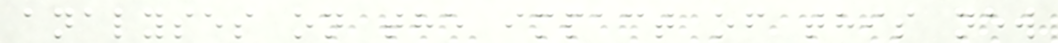analyses on the impact of this new
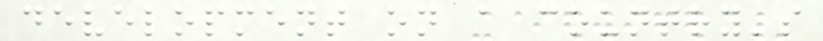development on a country's
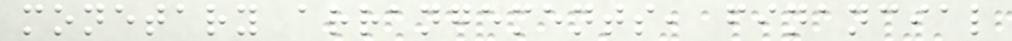monetary arrangements, financial
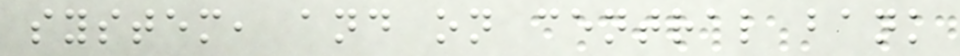system, and on central bank
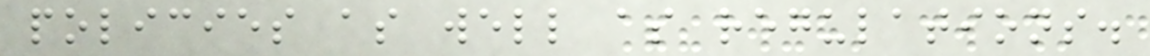policies as well as regulations.
